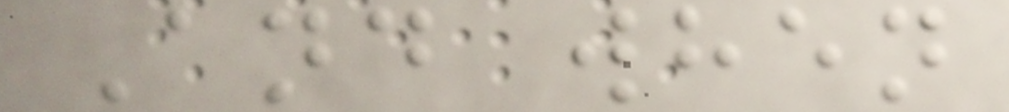And when
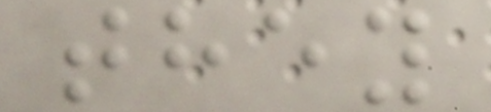they
